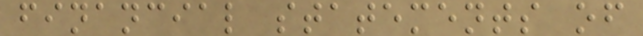financial statements of
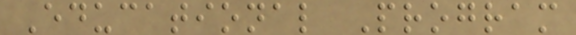Educational Program
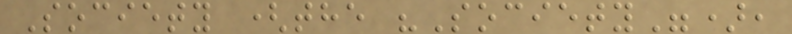Society (the "Society"),
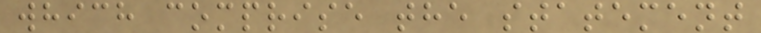which comprise the statement
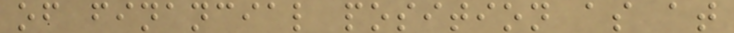of financial position as at
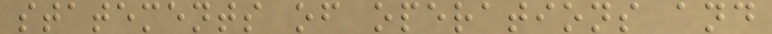statements of operations and
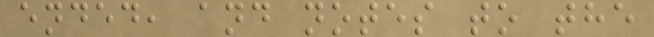ended, and notes to the
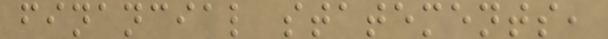financial statements,
